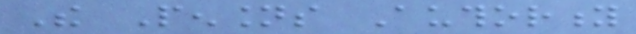The Pensions Authority
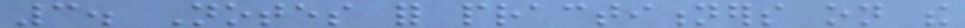3. Notes for practitioners on the
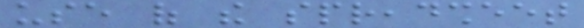use of the spreadsheet
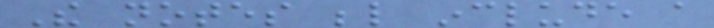The notes below include a
